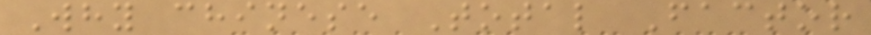Why chinese Total Factor
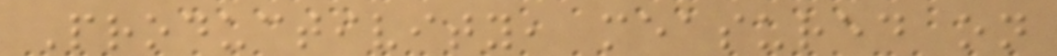Productivity, measured on
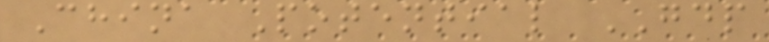China Potential GDP
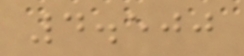4.500
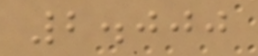2.000
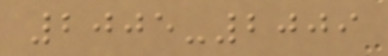2005-2009
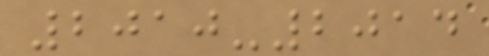2010-2014
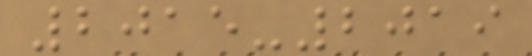2015-2019
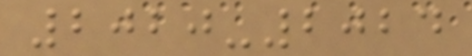2020-2024
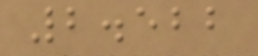2.522
